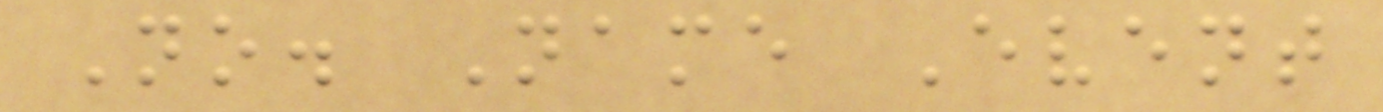No. Name Event
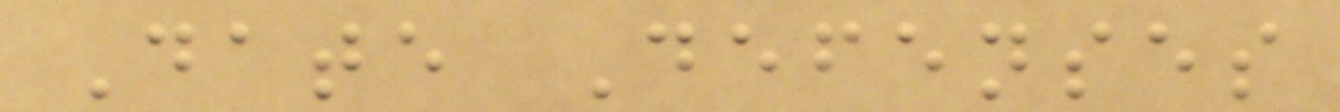Date Defenses
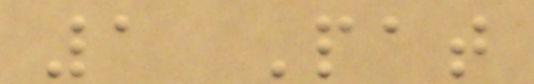1 Pat
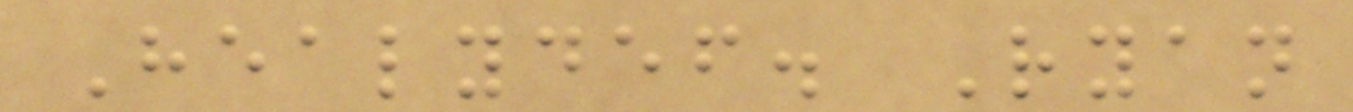Healydef. Ryan
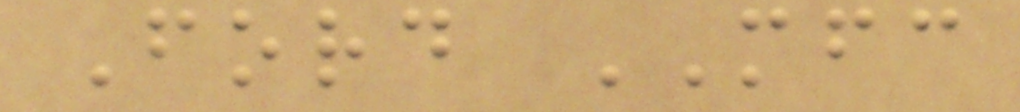Ford MFC
